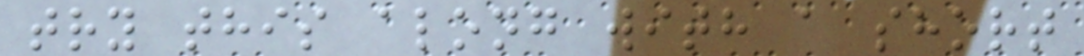try this along with a short
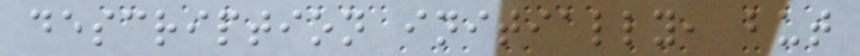description initially, but
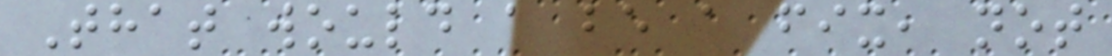That would a be a fix, not
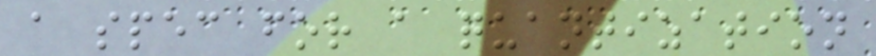a spec for a quantization
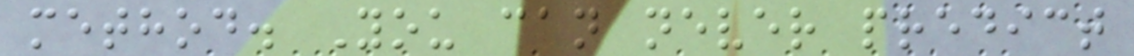method. You can never predict
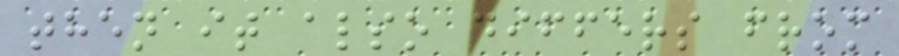then it also differs from
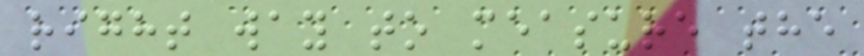right way to measure the
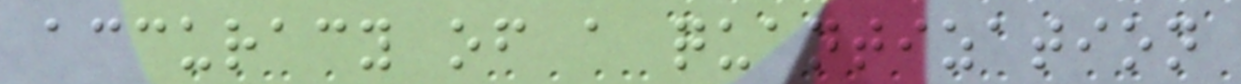accuracy of a quantization
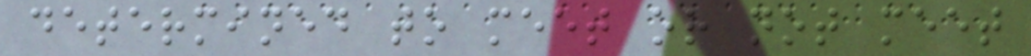determined to meet or not meet
